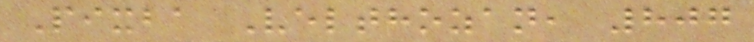Pixba Velthozan, 807
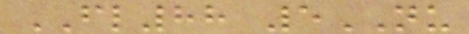FL88 5NU
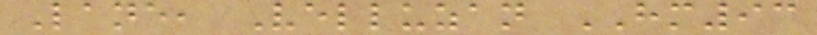Lane, Velluzan HM93
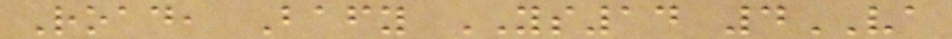Road, Bafy YS14 4VA
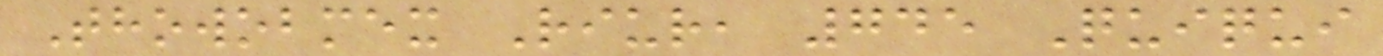Thowobmex Riur, 745 Quiqui
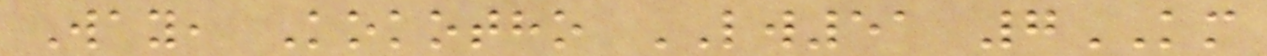Way, Kokotho LW51 7KM
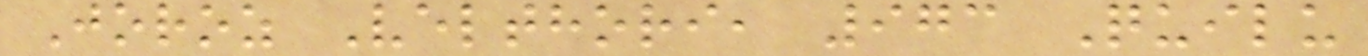Joroz Velthori, 973 Quilu
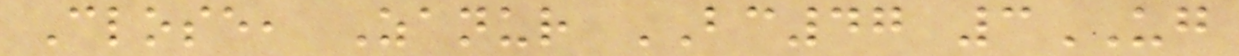Close, Zanur BC47 3UG
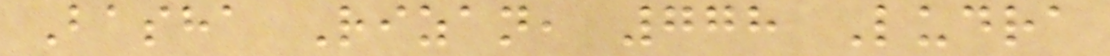Basha Rizan, 778 Ludra
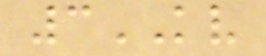3KV
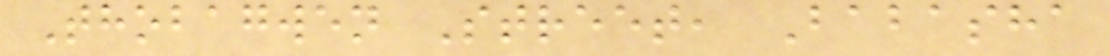Thobagwen Street, Babasha
